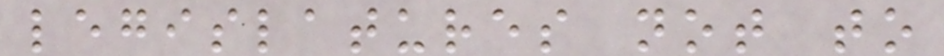legislatures not to
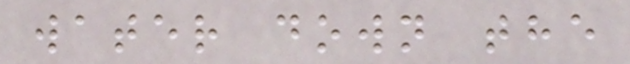water down the
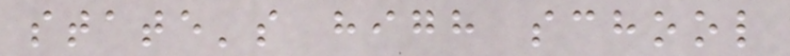state's high school
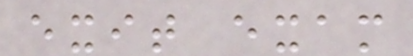exit exam
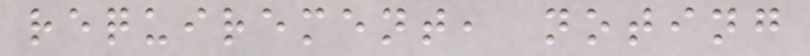requirement, noting
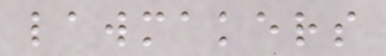lawmakers
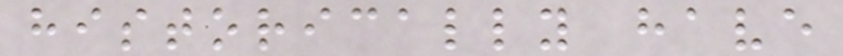historically have
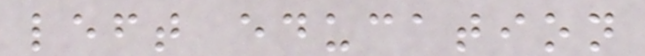left education
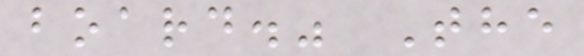board." The
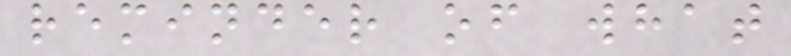reminder of what
